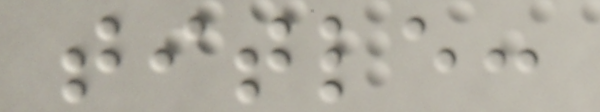title:
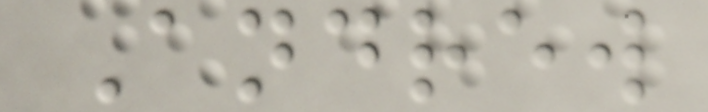Andrew
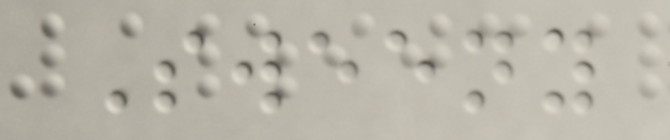Sweeny
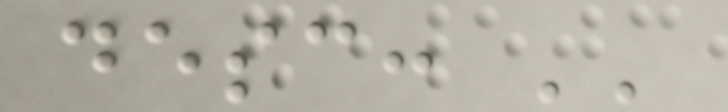desc: ''
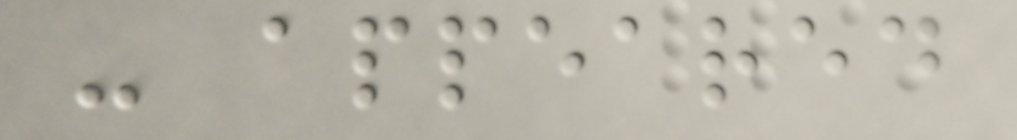- appeared
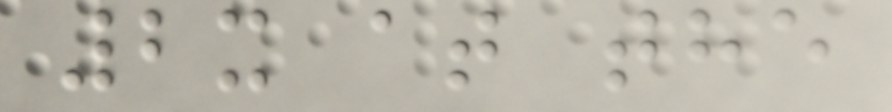2x at the
